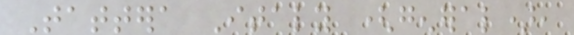Tattera Italy (general),
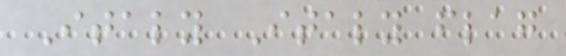Italy Italy flag
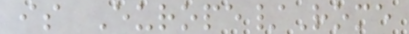is Europe/Rome
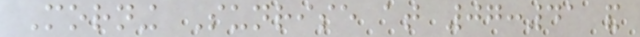Morning Sunrise at 07:41 and
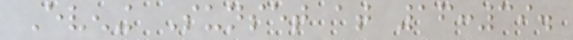Evening Sunset at 16:39.
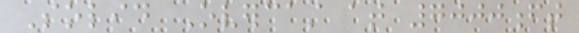Solid Overcast at 7000ft
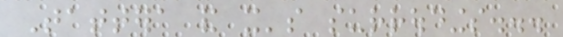Tattera and it's surroudings...
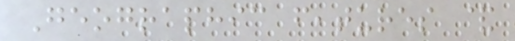Geographic features &
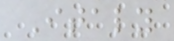Italy
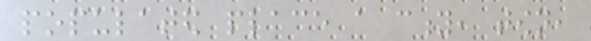populated place a city, town,
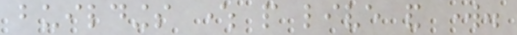buildings where people live and work.
